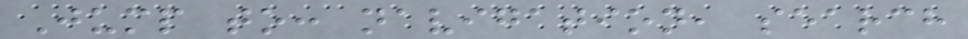Jump to: navigation, search
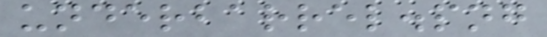underbarrel.png
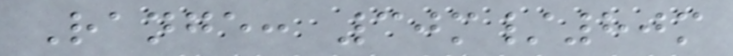Range: 30m/80m
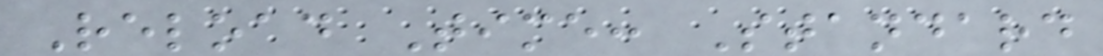Reload Time: Standard
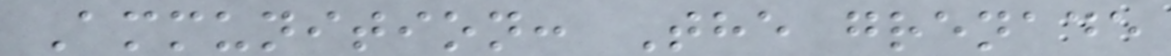Ammunition: The grenade
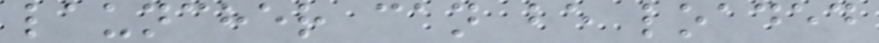launcher can be loaded
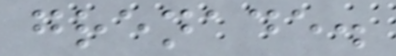grenade.
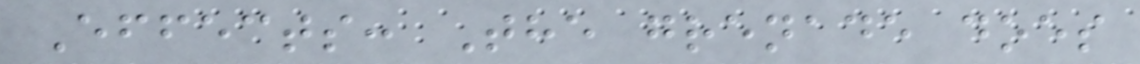Effects: The grenade does
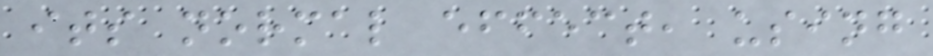its normal effect, using
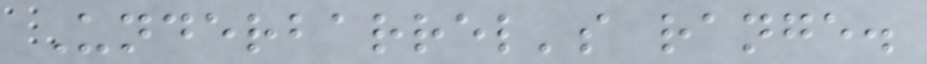Underbarrel's range.
